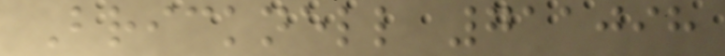Bricknell 711098
